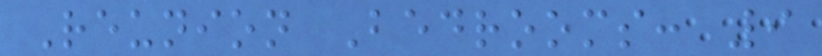Reunion Bedrooms: 9
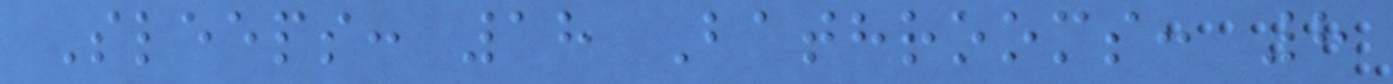Sleeps: 18 Bathrooms: 8
